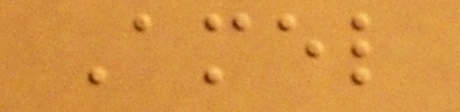Amel
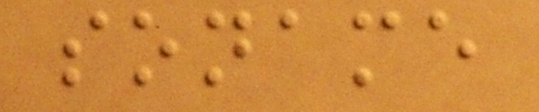soname
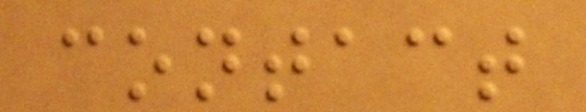contact
